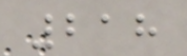218
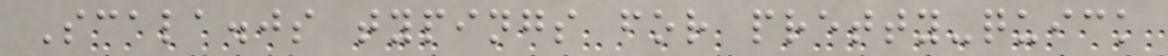Scala.js typings for pretty-quick
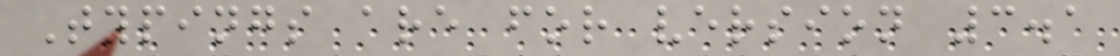Typings are for version 3.1
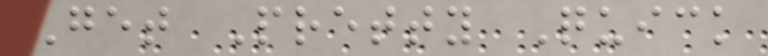Get Pretty Quick
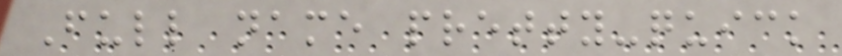Full name pretty-quick
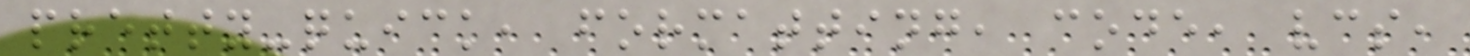pretty-quick, formatting, code, vcs,
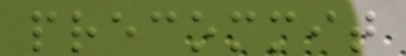precommit
